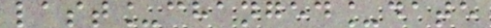last_changed_date
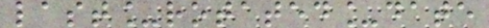last_rotated_date
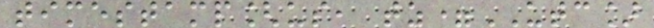timestamp[us, tz=UTC]
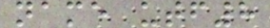name utf8
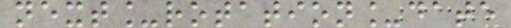next_rotation_date
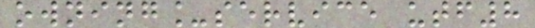owning_service utf8
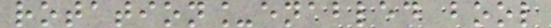rotation_enabled bool
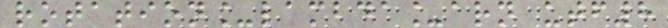rotation_lambda_arn utf8
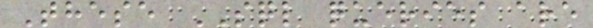These SQL queries are
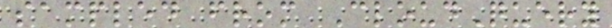sampled from CloudQuery
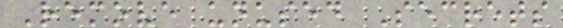Remove unused Secrets
